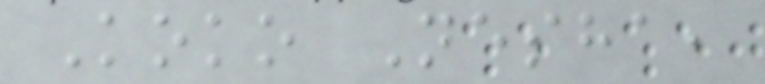Koko Nesha,
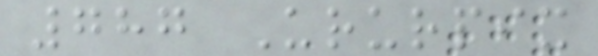787 Ururpix
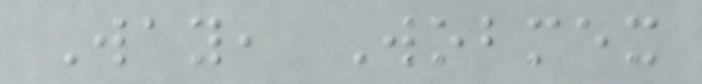Way, Wobmex
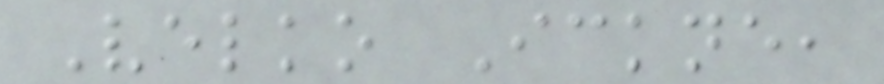Velko Ickne,
